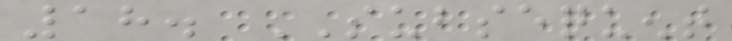18. SUBSEQUENT
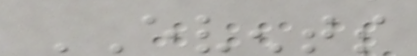EVENTS
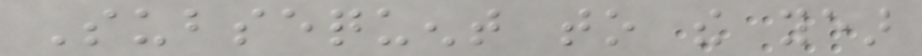Subsequent to the year
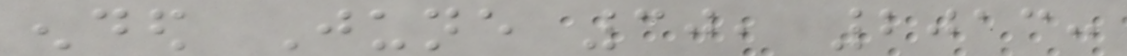ended June 30, 2013:
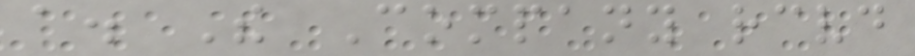a. The Company received
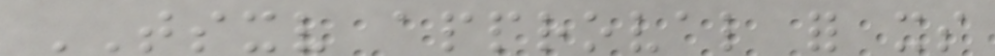TSXV approval for its
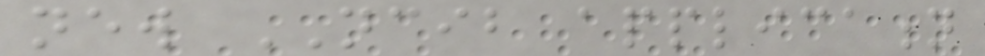new NCIB application
